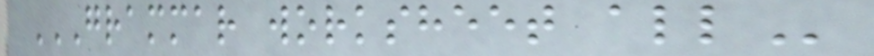GRAMMAR WORKSHEET ALL
